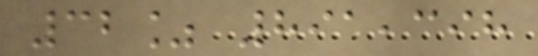32% 891,398
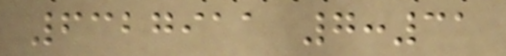6327911 7:31
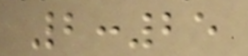2:25
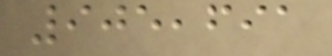905,691
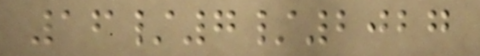16/7/2027
